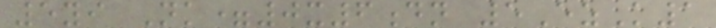5yi Nk=0x6dn 5EzK1
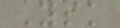Ysk
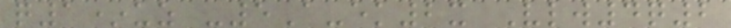q1*uz -5A-ek2x Vlw4q2
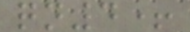qn4+
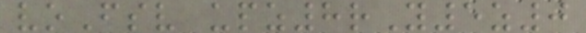voFsv upz8rY5z0
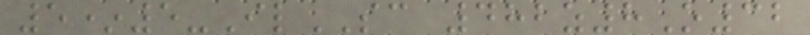5*5-IlSC 482z8O32
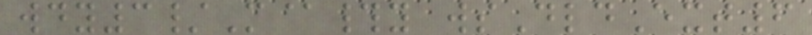wdy3/M@#y wsDldExt6
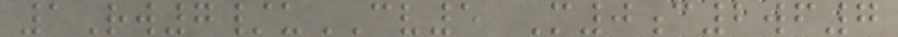1Rw7/uCV5 M0c2wf7
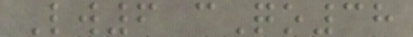Lw6 cQo38
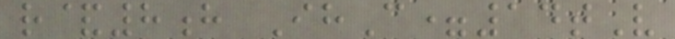r&8h IhC=14tV
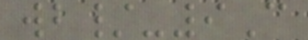wb/-9C
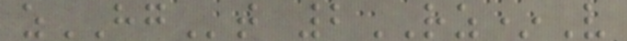zHGt 2RZ*V
